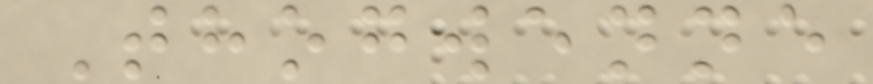Thogwenne
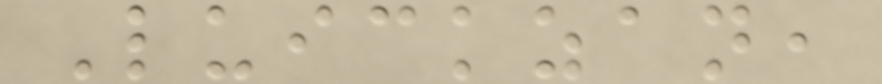Luickzan,
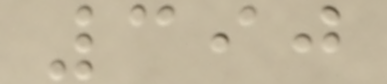390
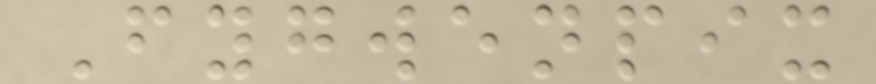Fygwenpix
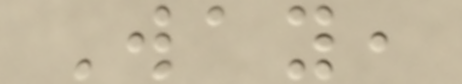Way,
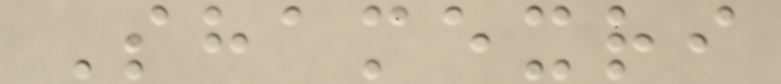Shamexri
